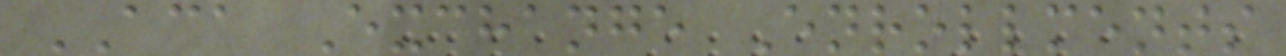ACA Exchange Enrollments
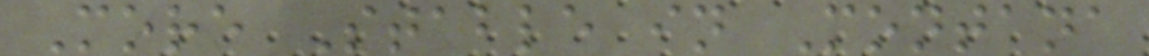More Stable in Montana
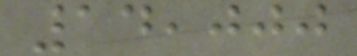14,000
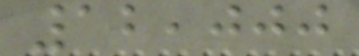12,000
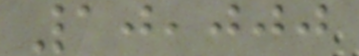10,000
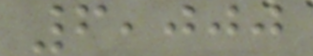6,000
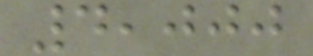4,000
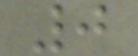0
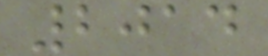2014
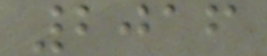2016
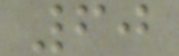60
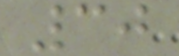30
